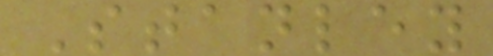Stanley
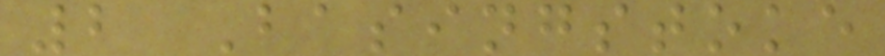2 Basingstoke
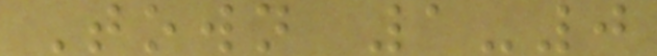Town 1-0
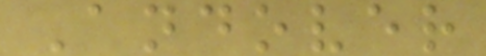Andover
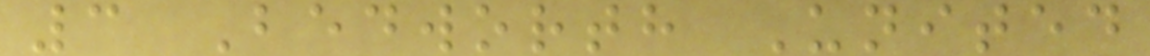3 Bedworth United
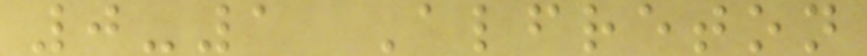0-1 Alfreton
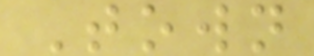Town
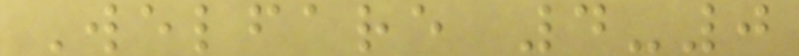Welfare 4-0
